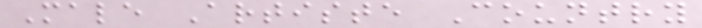Male Artiste Country
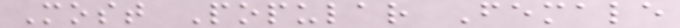Most Popular Female
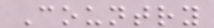Country
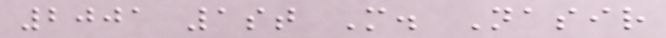2001 1st M. Nasir
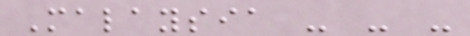Malaysia - - -
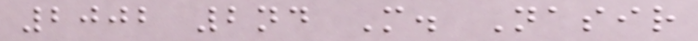2002 2nd M. Nasir
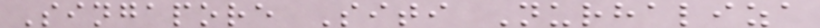Singapore Siti Nurhaliza
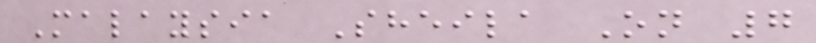Malaysia Sheila On 7
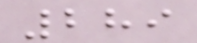289
